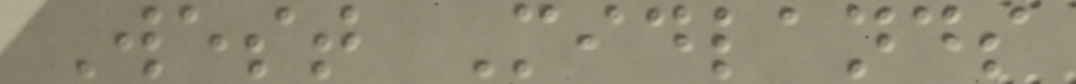West Midlands
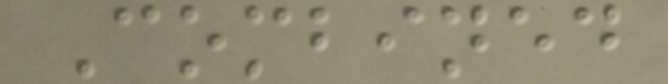Combined
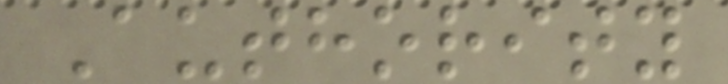Authority
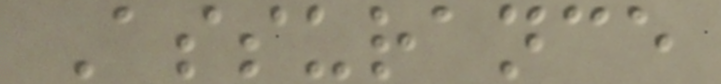Assurance
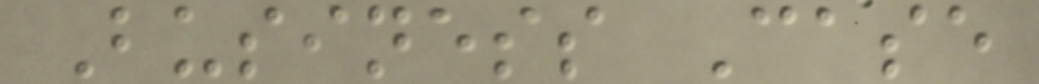Business Case
